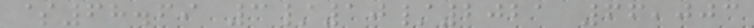$68.69 3/10/2021 66,003
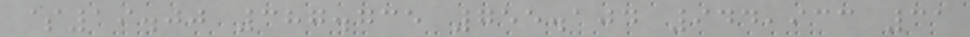$19.00 387.735 755.104 944,933 31
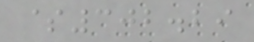$302.29
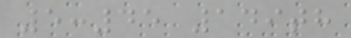5:45 149th
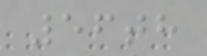56th
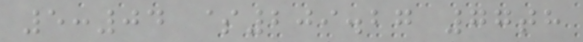5:04 $209.27 77th
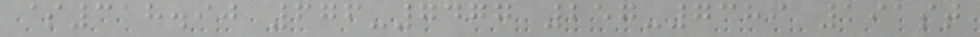$318.90 676-7477 257-7389 191st
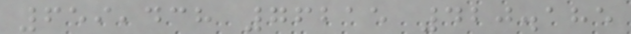659,438 76215 420.185
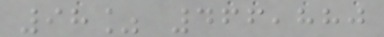98% 466,880
